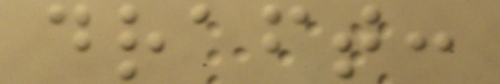draft:
